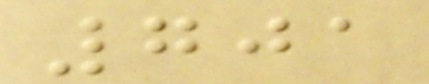701
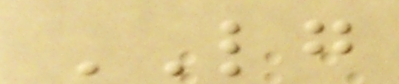LG
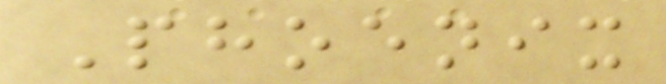Phoenix
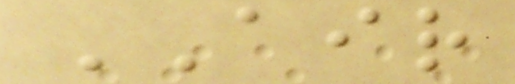AIR
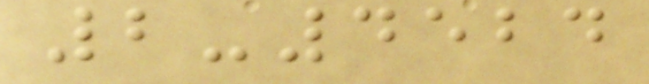2-4524
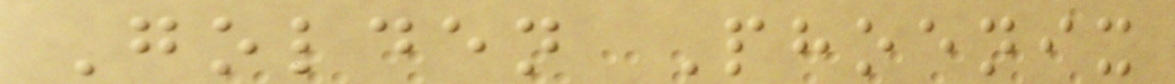Golden Phoenix
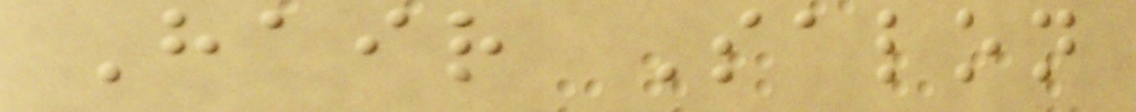Hair Salon
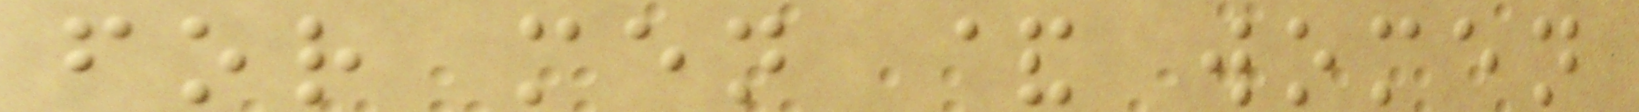for men & women
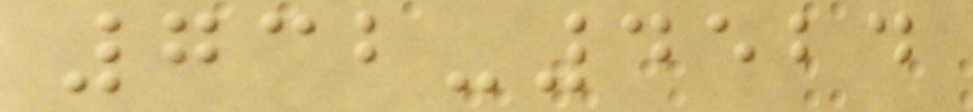732-4524
